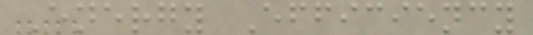Energy Efficiency
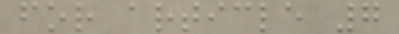for article 7
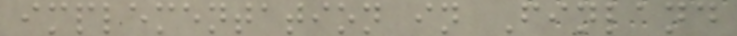implementation in Finland
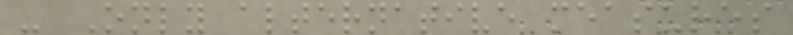- Only alternative measures
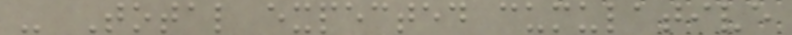- Total expected cumulative
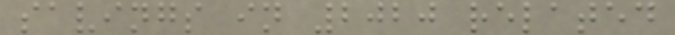savings in 2020 related
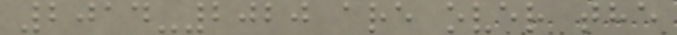2014-2020 are over the
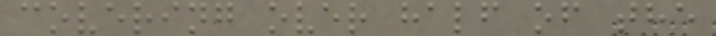covering over half of the
